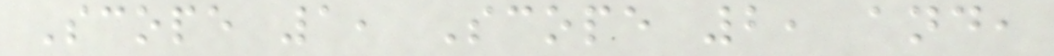Scope 1, Scope 2, and,
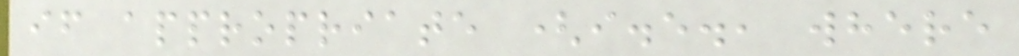if appropriate (i.e., where
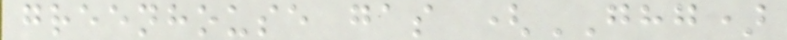greenhouse gas (GHG)
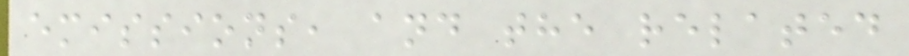emissions, and the related
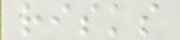risks
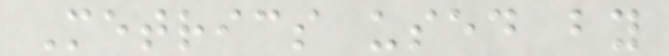Metrics used by
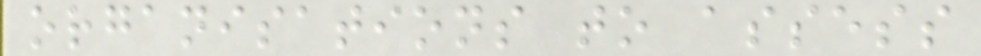organisations to assess
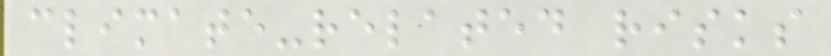climate-related risks
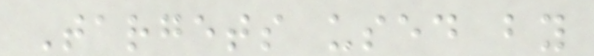Targets used by
